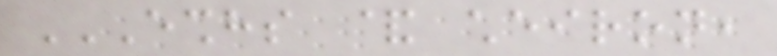ESHHS & CHEIRON,
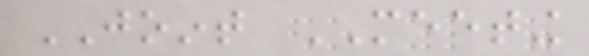JOINT MEETING
